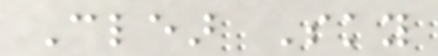Clear Sky
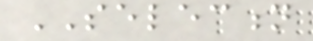SELECTION
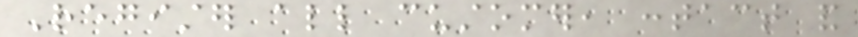Register all customer, contact and
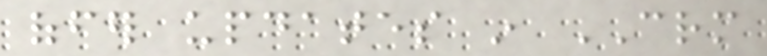offer updates in CRM
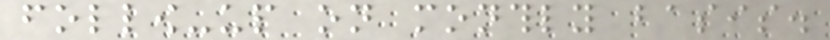follow-up on monthly basis.
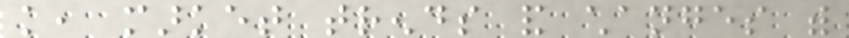knowledge, market trends and changes with
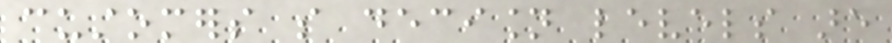customers so decision levels are
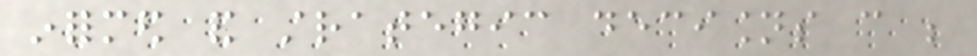informed and strategic decisions can be
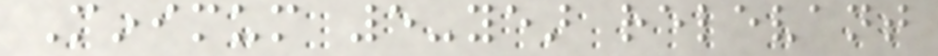Minimum 5-year relevant
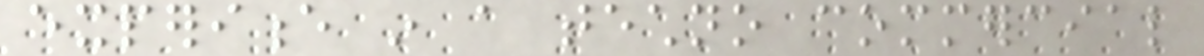experience in a techno commercial
